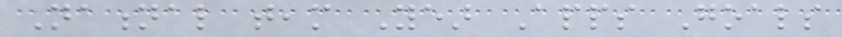National team Year Apps Goals
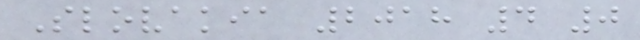Slovakia 2018 4 0
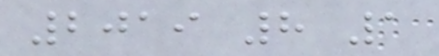2019 8 1
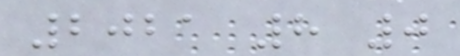2021 8 0
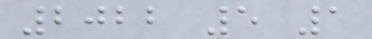2022 5 1
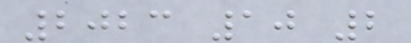2023 10 2
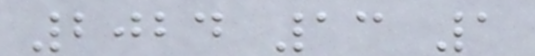2024 13 1
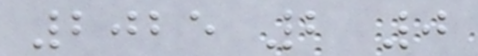2025 2 0
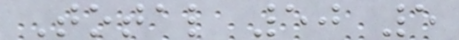Total 50 5
